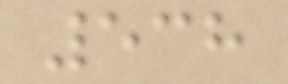538
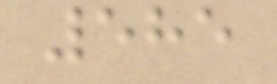585
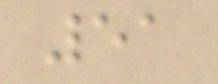51
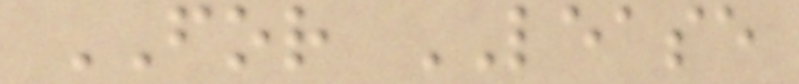FOR LEASE
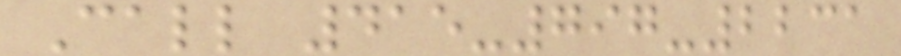Call 415-797-2231
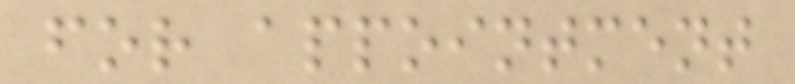for appointment
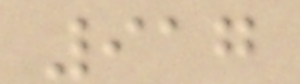917
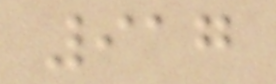917
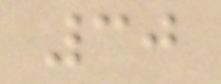30
